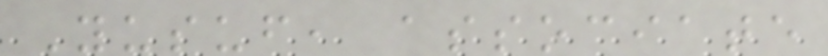Yusuf, associate
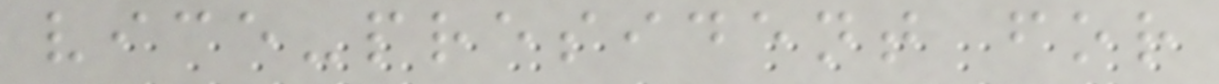vice-president for
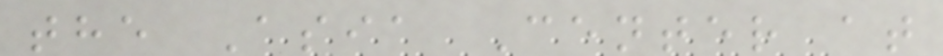the Asia Center at
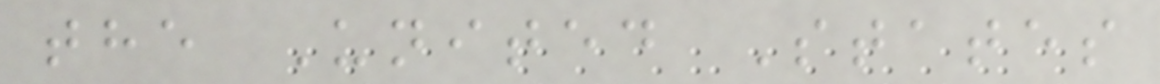the United States
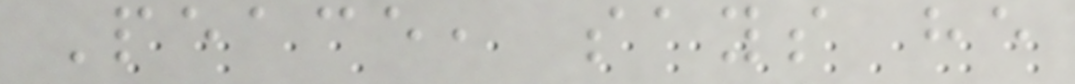Peace, says he
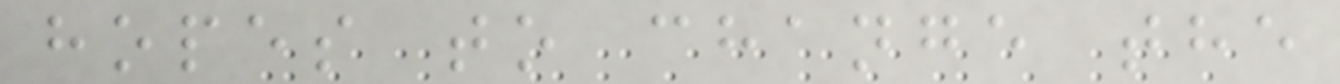hopes to change the
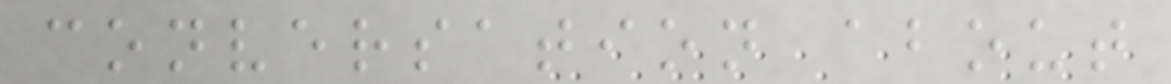conversation about
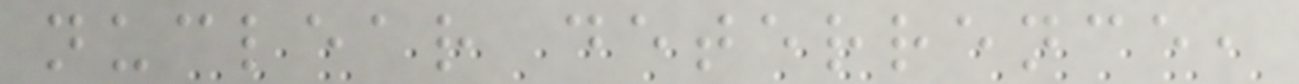nuclear deterrence,
